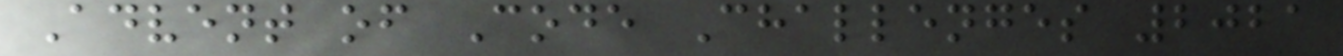Advent of Code Challenges 2021
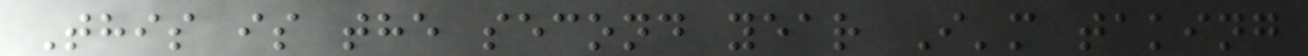This is the second year I'm taking
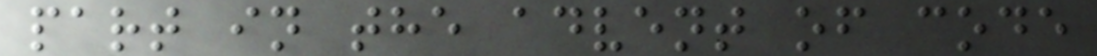part in the advent of code
